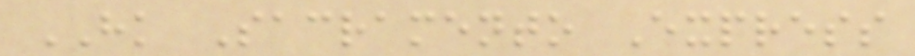HK Sacramento Express
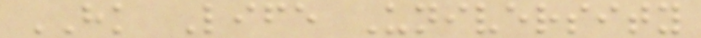HK Life University
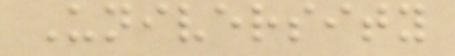University
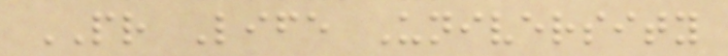PR Life University
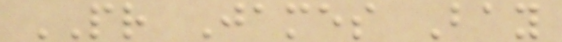PR James Bay
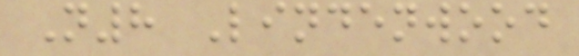N8 Lindenwood
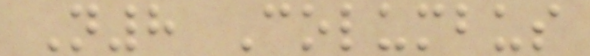N8 Columbus
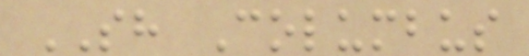SH Columbus
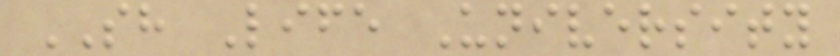SH Life University
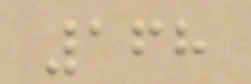168
